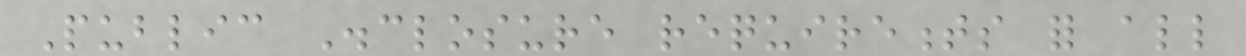Public Disclosure requirements for all
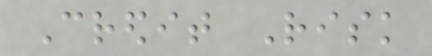Credit Risk
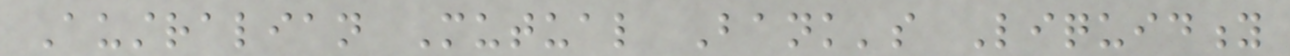Australian Mutual Bank's Liquidity
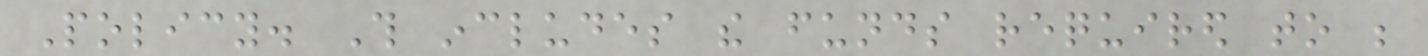Policy. This includes the funds required to be
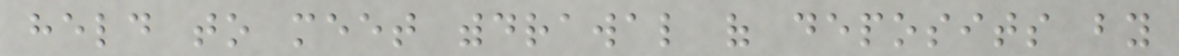held to meet withdrawal of deposits by
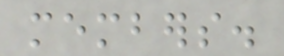members.
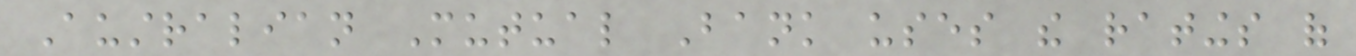Australian Mutual Bank uses the ratings of
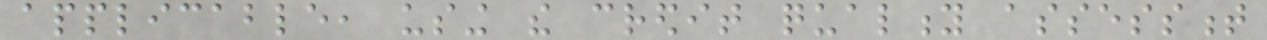applicable, using the credit quality assessment
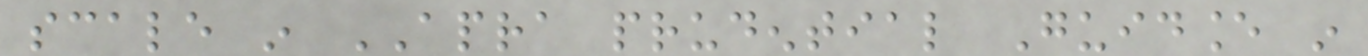scale in APRA prudential Guidance in
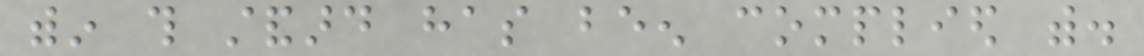within this standard has been complied with.
